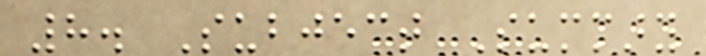8. Subject Summary
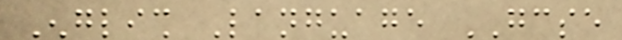English Language GCSE
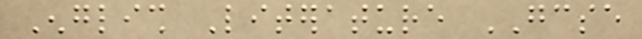English Literature GCSE
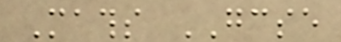Maths GCSE
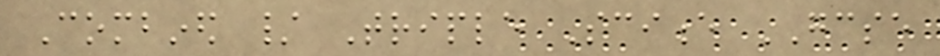Combined / Triple Science GCSE
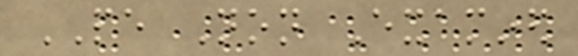PE Non Examined
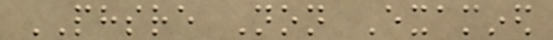PHSRE Non Examined
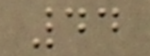44
